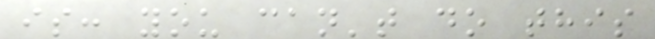is: you can't do this
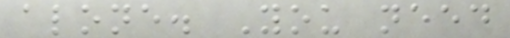alone. You need
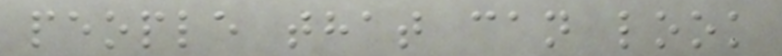people that can look
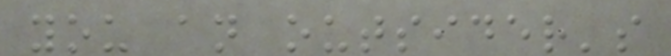you an outsider's
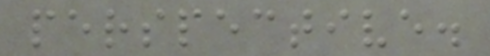perspective.
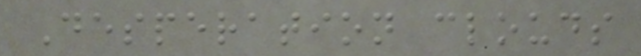Desperation clouds
